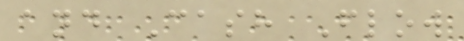and Cash Flow
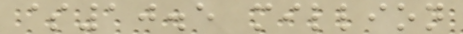$10.5 million
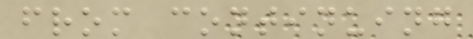from continuing
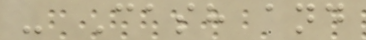- Cash and
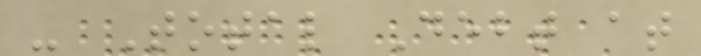- Total Debt at
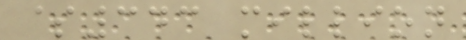$343 million
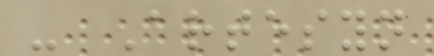- Artesyn
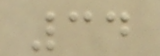34
